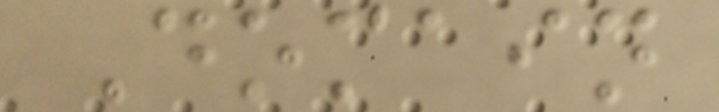Domain
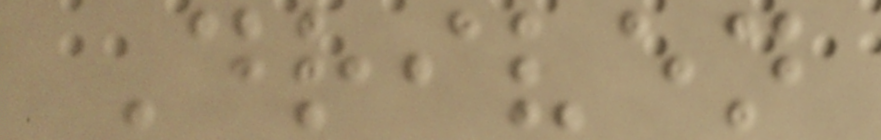Driven
